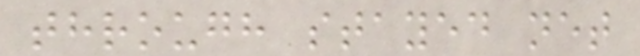through stayed net
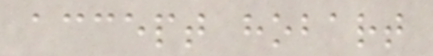accept hobart
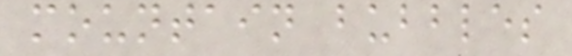mountain bubbles
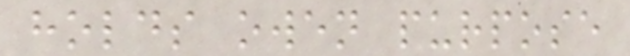holds owen purpose
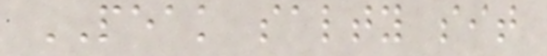PEAK salty sit
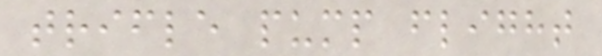trifle pump flight
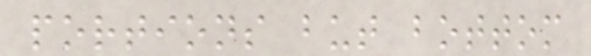portions but bottom
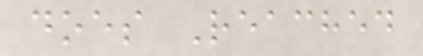does Reached
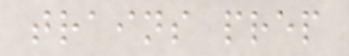trains prep
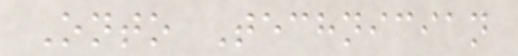Onto Technician
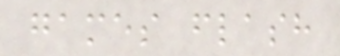games flash
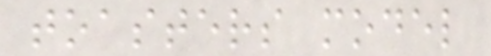toasters model
